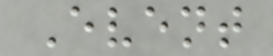Event
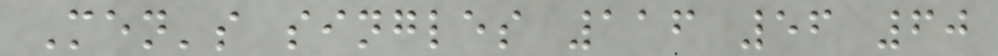Men's singles 116 56 60
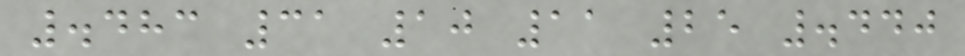.483 31 10 11 25 .440
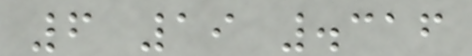6 19 .316
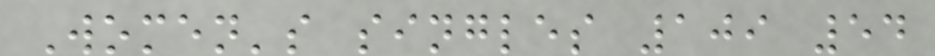Women's singles 109 54
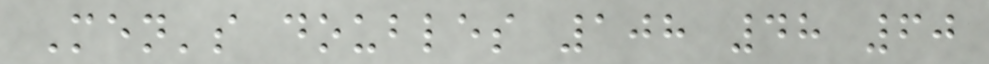Men's doubles 108 48 60
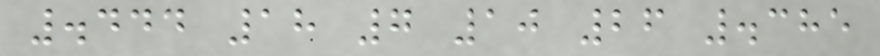.444 18 7 10 26 .385
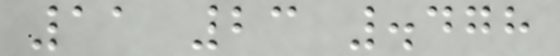11 23 .478
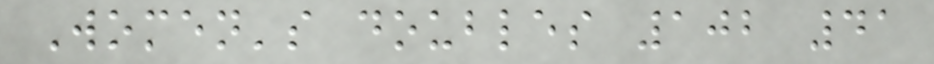Women's doubles 102 41
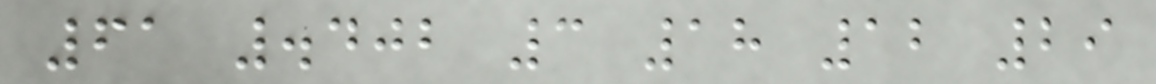61 .402 3 18 12 29
